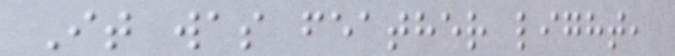It was feather light,
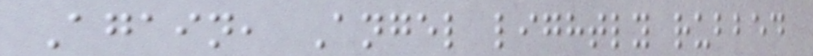Again, Angel lightly rubbed
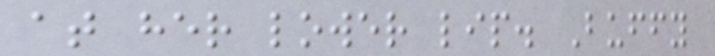at her lower lip. Buffy
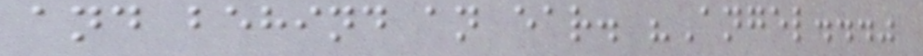and behind an ear. "Angel..."
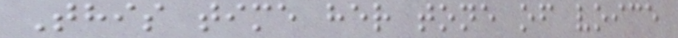This time her tone of voice
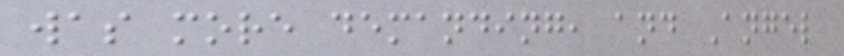was more demanding, and Angel
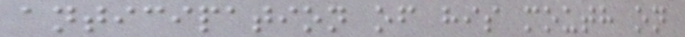anticipation of his mouth on
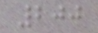200
